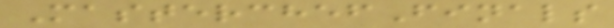MasterchefFinals
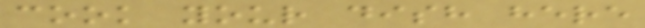cook your dish here
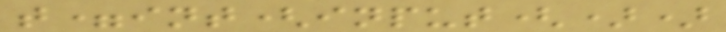t=int(input())
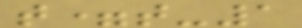t=t-1
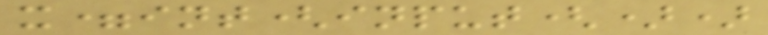x=int(input())
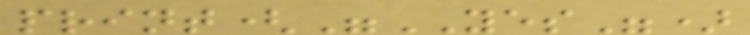print("YES")
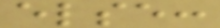else:
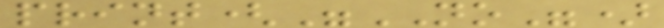print("NO")
